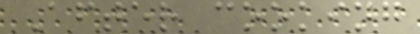After cooking
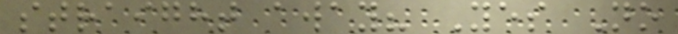straight away? Yes No
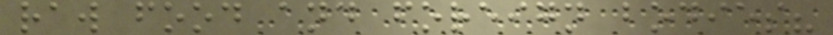raw food and foreign bodies?
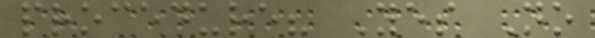procedure? Yes No
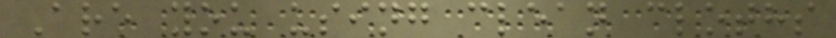Are you using clean cloths
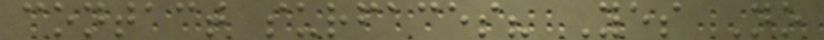contact surfaces? Yes No
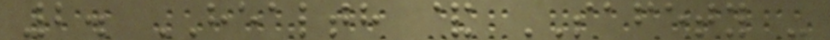2. HEALTH & SAFETY -
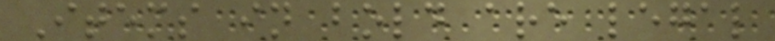Items in bold are legal
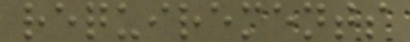requirements
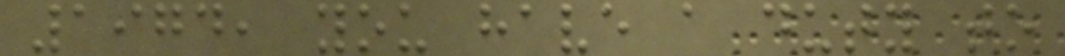1974, you have a duty to
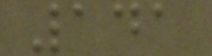141
